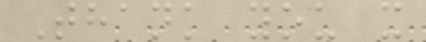Thank you x
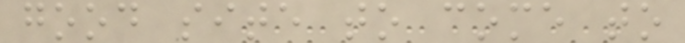good site to come to
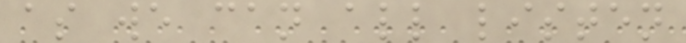as we can all listen
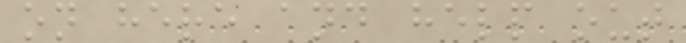on here and help out
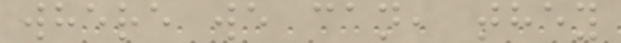where we can, they
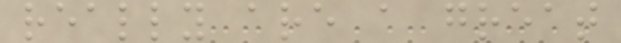really are a great
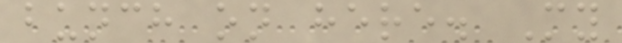bunch on here. My
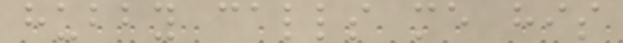hubby calls me his
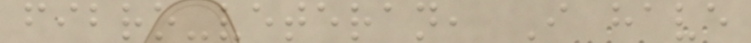fibro-veteran, I have
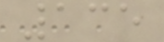135
